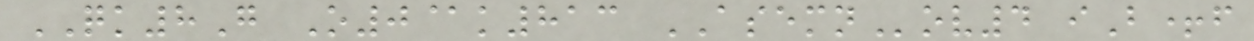QK8G O0@k813 ASEMNov4 iB+f
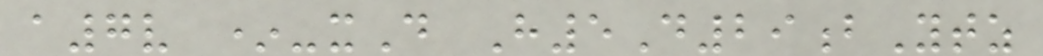a7v *-xD H5D29bYtz
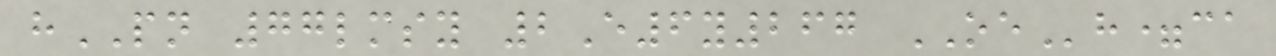hPN 77lmsy 2E6y267 OEh=ca
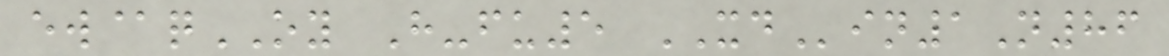ew@qOY H-fu5 XDin1N86
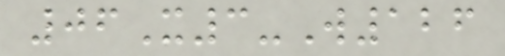06X3-W126
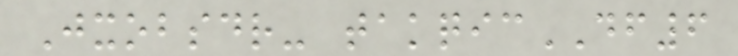Jxobsdr- takqicDF6
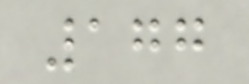177
